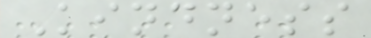Kindness
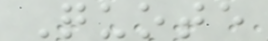Quote
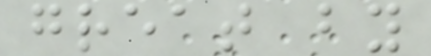great by
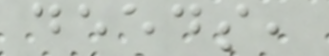deeds,
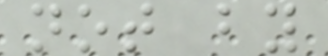not by
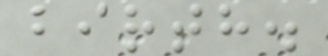birth.
